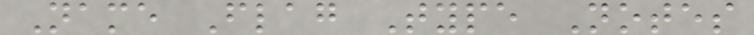Name Flag Type Notes
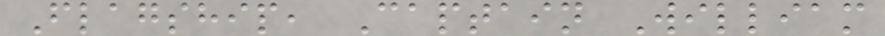Flagship, Captain William
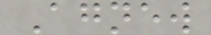Agnew
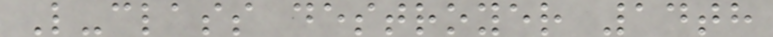L-class destroyer 14th
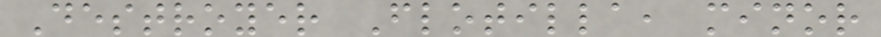Destroyer Flotilla, minor
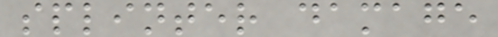splinter damage
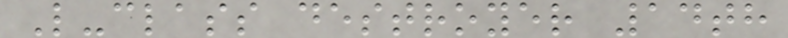L-class destroyer 14th
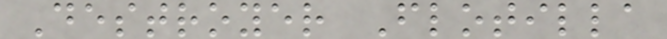Destroyer Flotilla
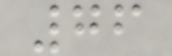76
